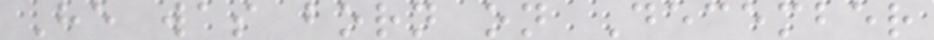He was born on December
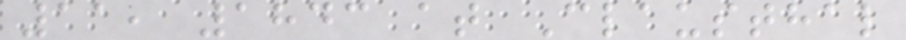11, 1843 at Clausthal
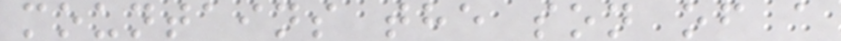mountains the son of a
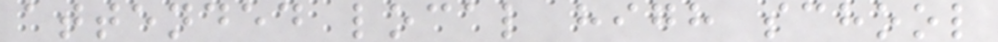attended local high school
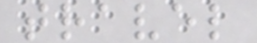travel
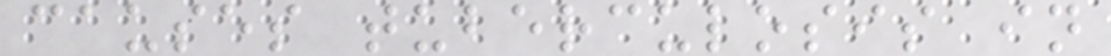causes tuberculosis in
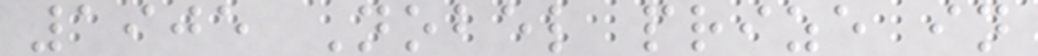1905 Nobel prize in
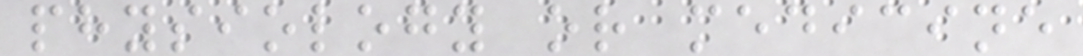physiology or medicine
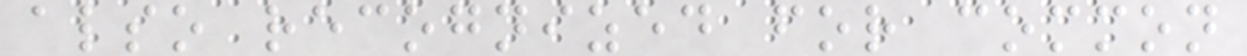also recognized for common
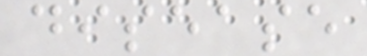disease
